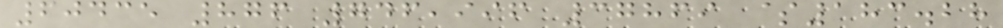60435 876 746,996 37869 $183.28
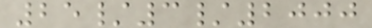25/3/2000
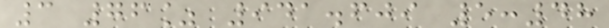3 76% 941.609 5:48
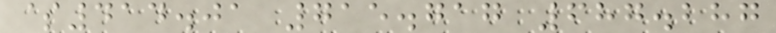$414.01 715.717 687.287
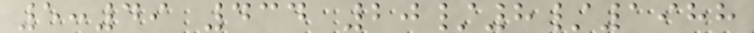5:49 434 20/8/1988
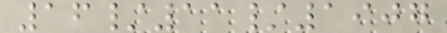16/11/1907
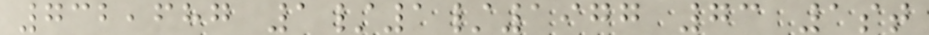732,687 1/1/1977 73 1st
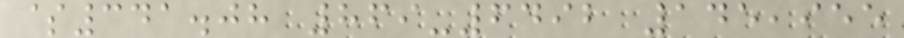$341.08 869-6492 145,955
